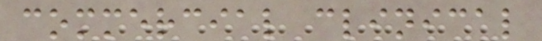commercial clinical
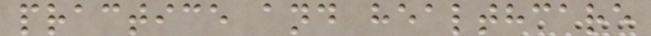practice and healthcare
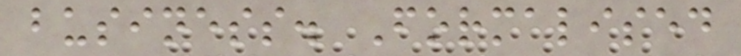business. Formalised
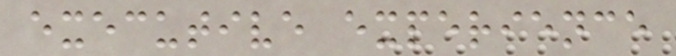executive experience
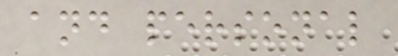and personal
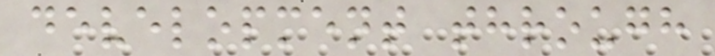development through
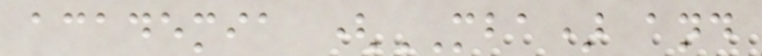academia (MBA) and
